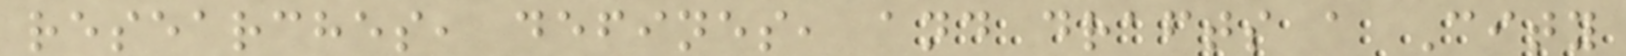researches, defines, and drafts a City
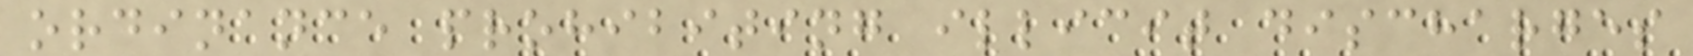ordinance prohibiting illicit discharges
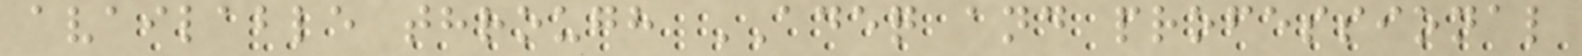available through ADEQ and professional
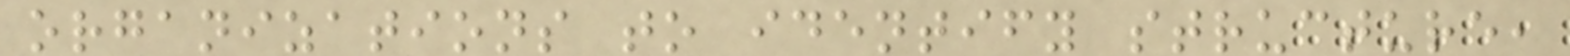organizations to identify structure,
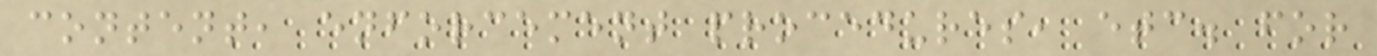content, enforcement procedures, etc. for
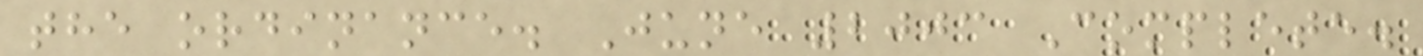the ordinance. June 2003 Complete.
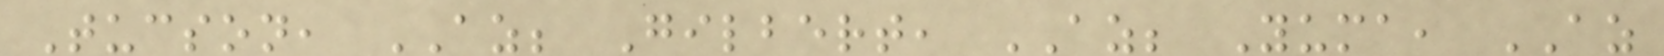Tucson, AZ; Gilbert, AZ; Yuma, AZ
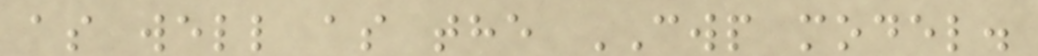as well as the CWP model.
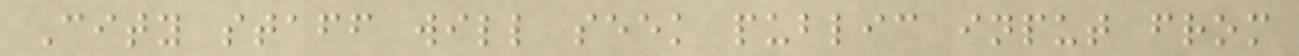City staff will seek public input from
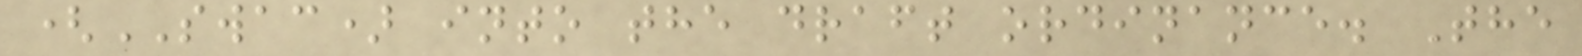(SWAC) into the draft ordinance. The
